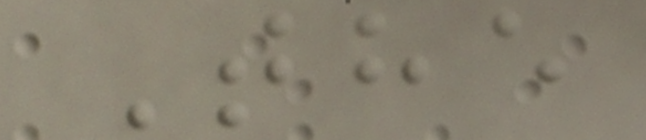The
